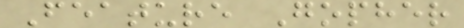Feature Gopher
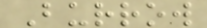Burrow
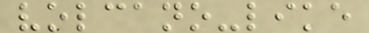volcano-like
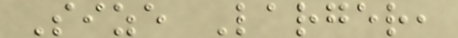Size Larger,
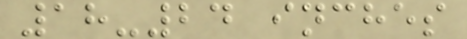18-24 inches
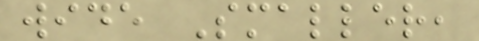wide Smaller,
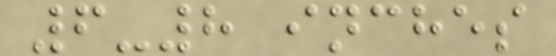6-8 inches
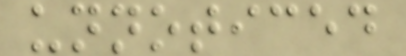unnoticed
